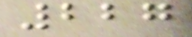227
